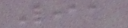91
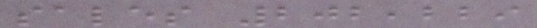sales 202,229
